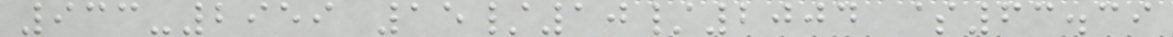933-2959 15/10/2004 $63.39
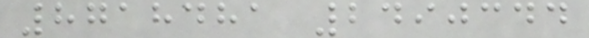8718481 2490344
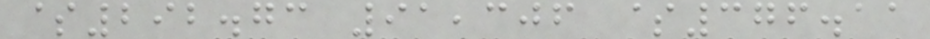$292.73 91,306 $376.11
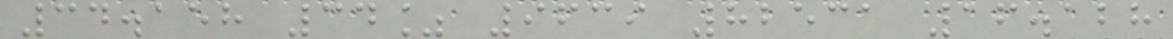34.158 34% 9639 82531 16.128
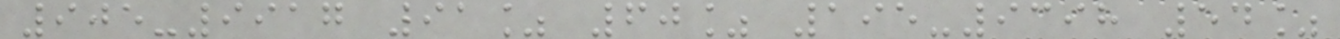905-9917 91% 60% 195-9398 54%
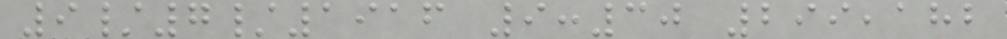9/7/1916 9:30 299,182
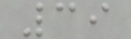39
